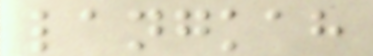langkah
